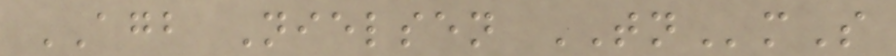AGB Nielsen TNmS
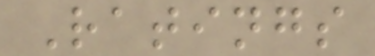Ratings
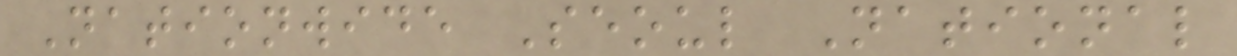Nationwide Seoul National
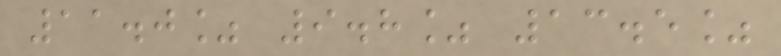11.0% 9.8% 13.5%
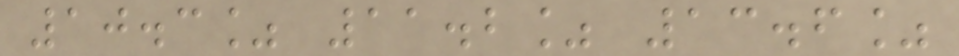10.3% 11.2% 13.6%
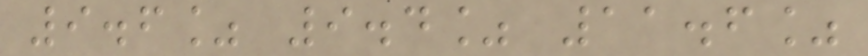9.6% 9.4% 11.6%
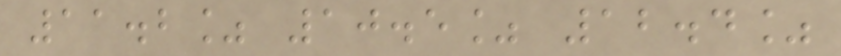11.2% 10.5% 12.4%
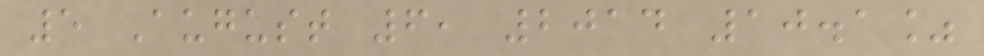5 August 6, 2014 10.1%
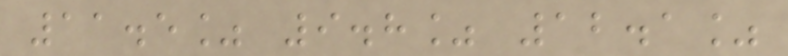11.5% 9.8% 12.1%
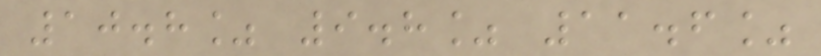10.8% 9.8% 11.6%
